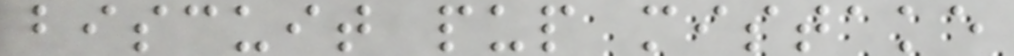biscuit pup mistake
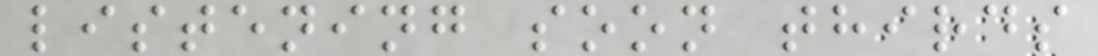listening soon thirds
